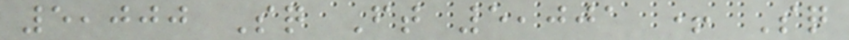5,000 Sq Ft 5,001 + Sq
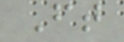Ft
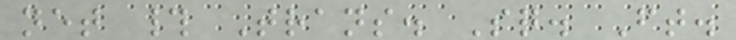net # Trans. Sq. Ft.
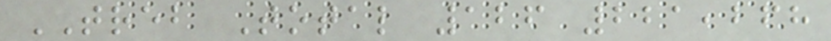TREB Total 126 221,268
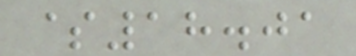$18.01
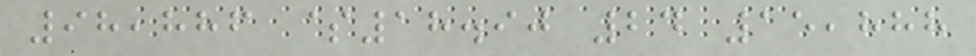98,886 $18.90 24 15,888
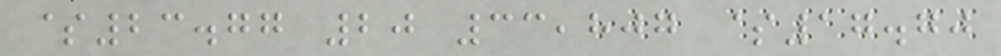$23.77 20 33,807 $17.70
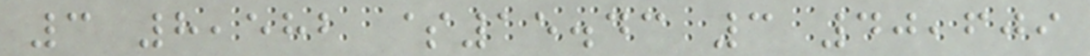3 8,582 $15.43 3 40,609
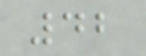42
